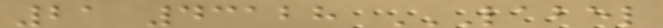21 43128 LABEL
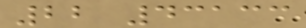22 43133
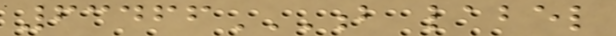63466B LABEL
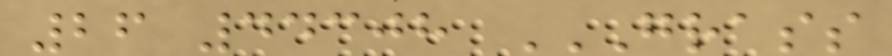26 44308 GRASS
